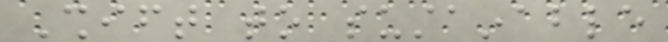Shift to sustainable
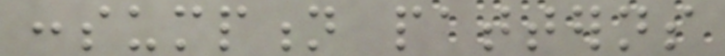consumption patterns
